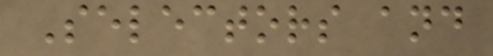Selectors and
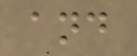and
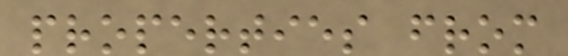properties from
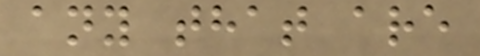any that are
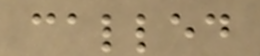called
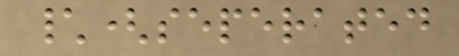\(seperated
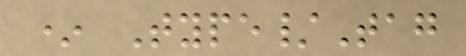* Type/Tag
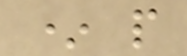* p
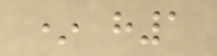* h1
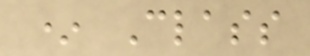* Class
